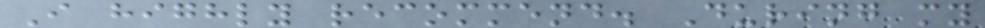I highly recommend. During my
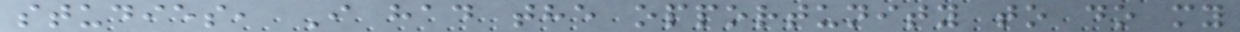studies, I had the opportunity to do my
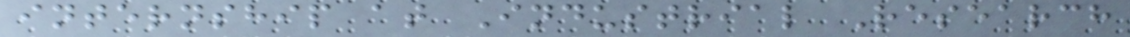internship at Industrial Research
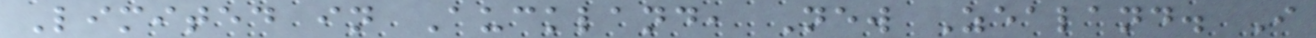Limited in Auckland, New Zealand. I
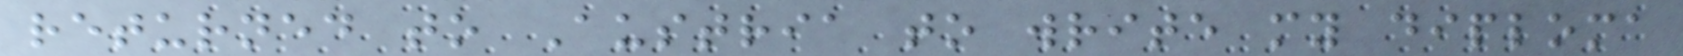returned to Austria to write my diploma
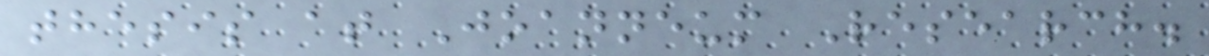thesis at Joanneum Research.
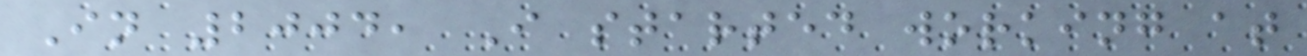In 2004, I started working at
